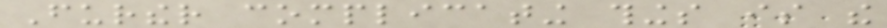Further complicating things is the
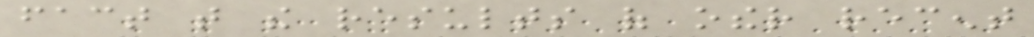fact that the results of other recent
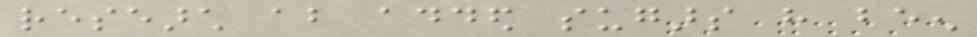research about added sugars have been
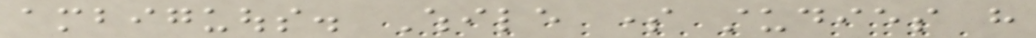ambiguous. While some studies have
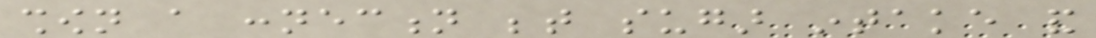shown a connection between sugar intake and
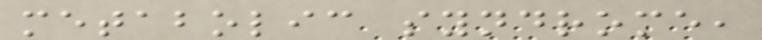metabolic syndrome,
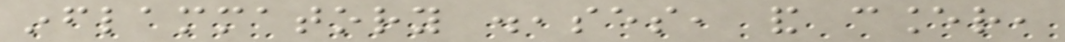inflammatory diseases, and cancer,
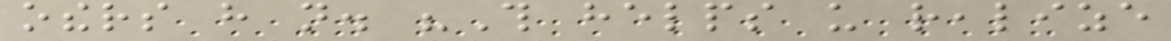others have not. "This helps us realize
